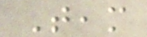Team
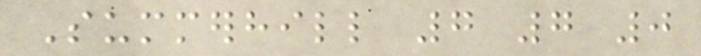Summerhill 7 7 0
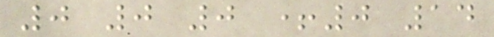0 0 0 +0 14
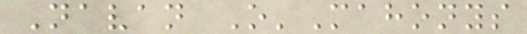Navan O'Mahonys
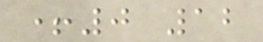+0 12
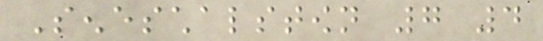Seneschalstown 7 4
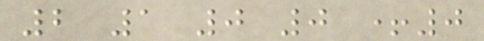2 1 0 0 +0
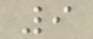9
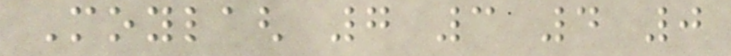Moylagh 7 3 4 0
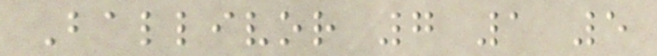Ballivor 7 1 5
